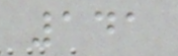141
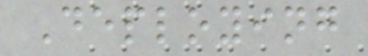Deploying
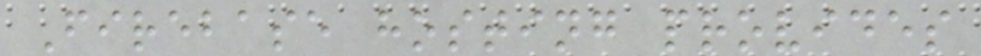Firebase hosting provides
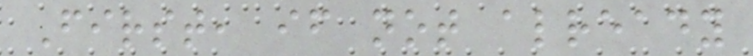First, if not already
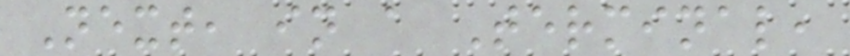Next, in a Terminal,
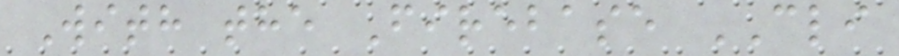With the Firebase CLI
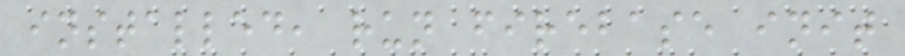installed, run firebase init
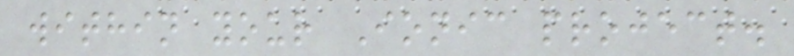within your Ionic project.
